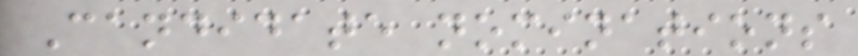Candidate nominations
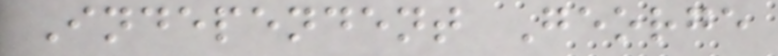Independent George
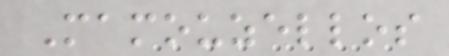Mamouzellos
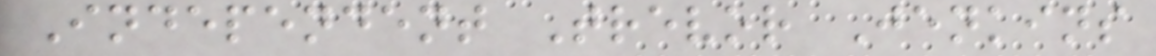Independent Trevor Jenkins
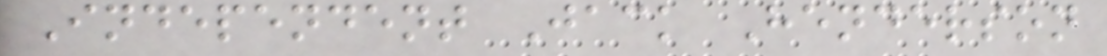Independent Jack Henderson
